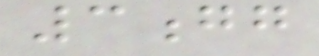3gg
